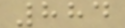884
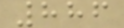886
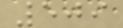509
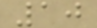10
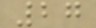27
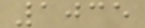1035
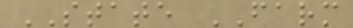STATE FARM
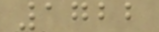1722
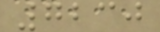7230
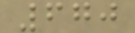670
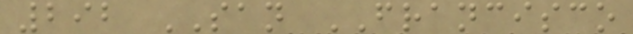292 SAN FRANCISCO
